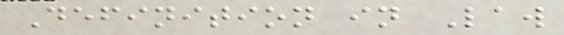Definition in Law
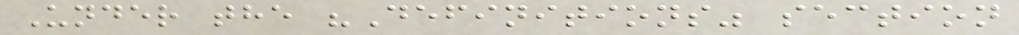Under the "Definitions" section
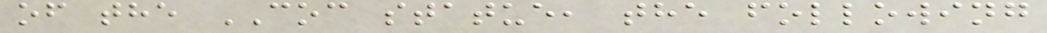of the COC statue, the following
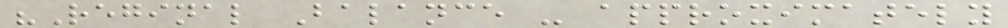"Reginal Balance - approximately
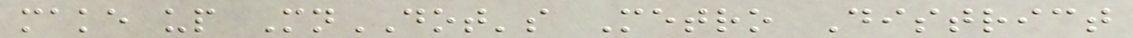make up MnDOT's Metro District
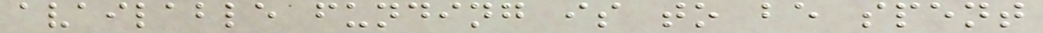available funding is to be spent
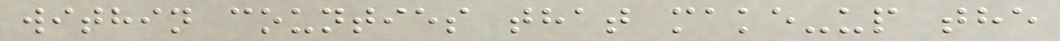within counties that make-up the
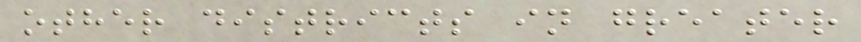other districts in greater
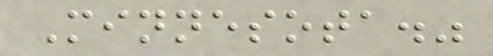Minnesota."
